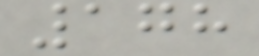178
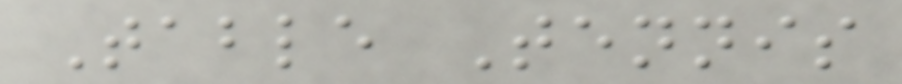Table Tennis
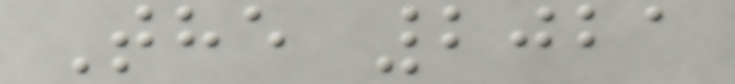The 2021
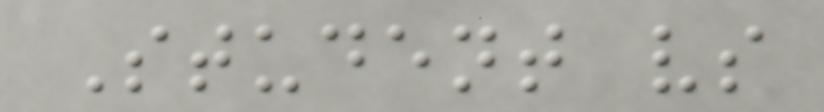Student vs
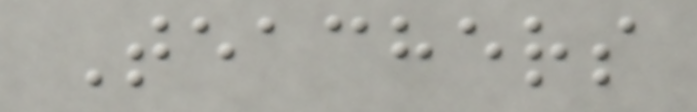Teachers
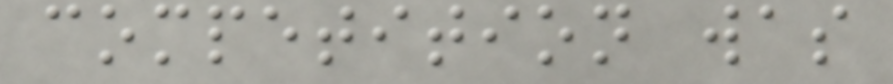competition was
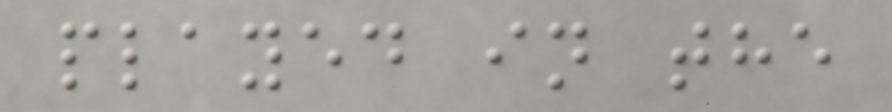played in the
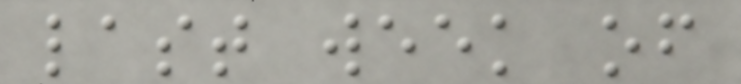last week of
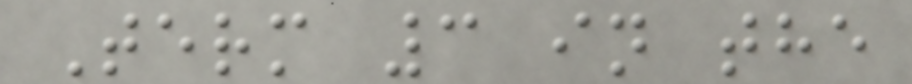Term 3 in the
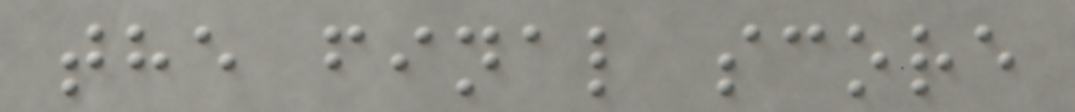the final score
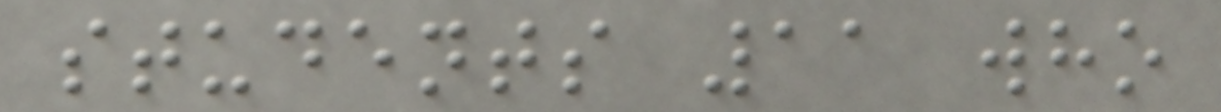students 11 who
